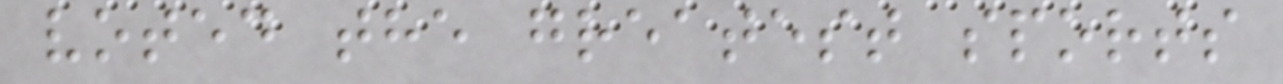voted the greatest sports
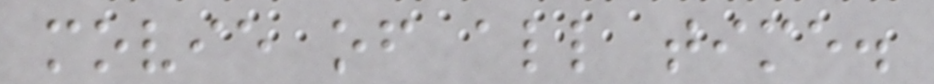movie of all time.
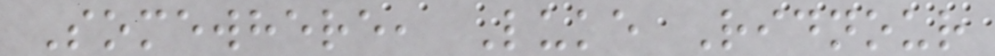Somewhere, Luke Ridnour
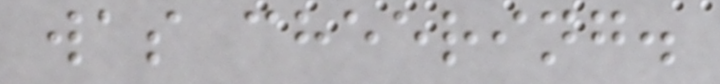was cheering.
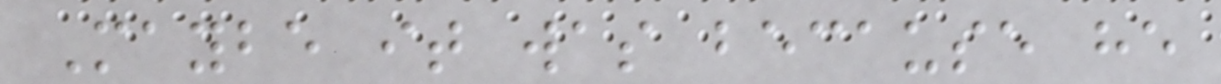Maybe it was because he
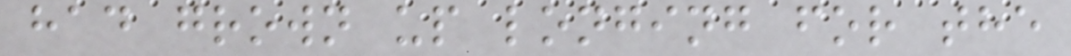had grown up longing for the
